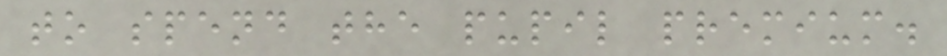to spend the pupil premium.
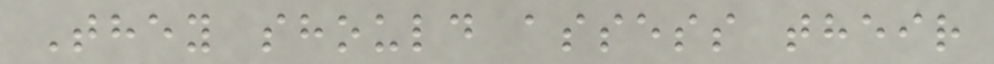They should assess their
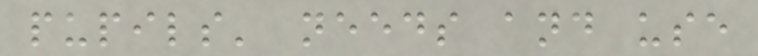pupils' needs and use
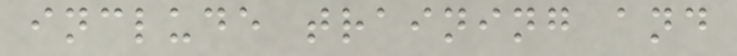include training and
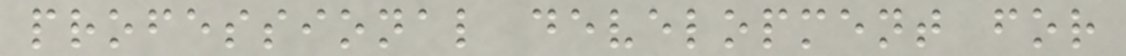professional development for
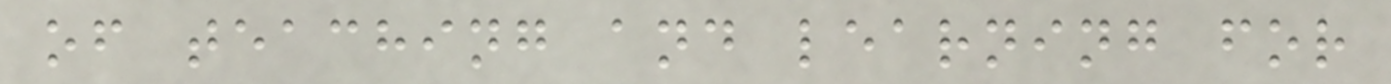of teaching and learning for
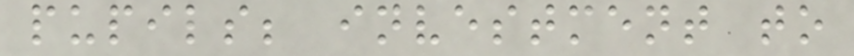pupils; investment to
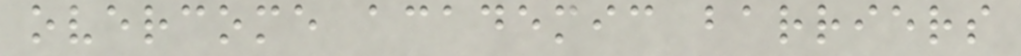overcome academic barriers
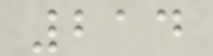214
